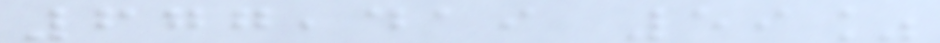677,419 59%
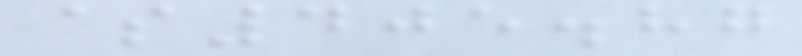$405.87
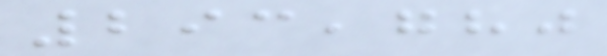293,780
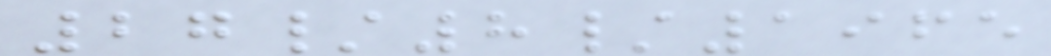27/8/1965
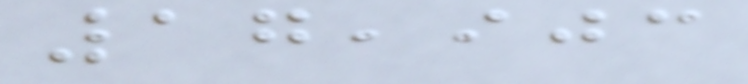17,903
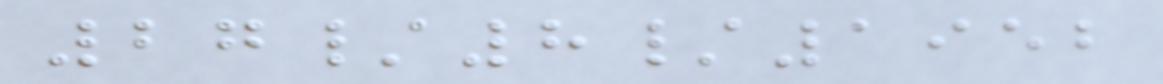27/8/1952
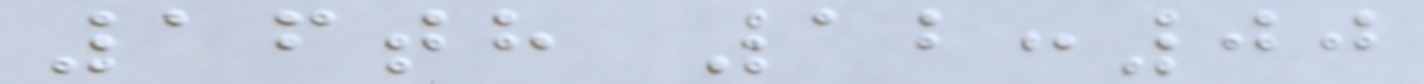16th 12:00
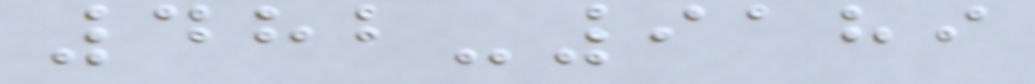482-9189
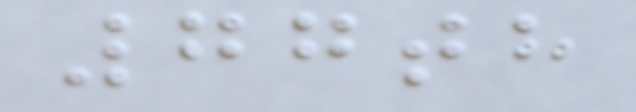77th
